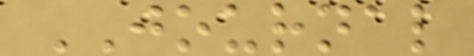JOURNAL
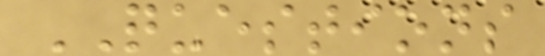QUESTIONS
